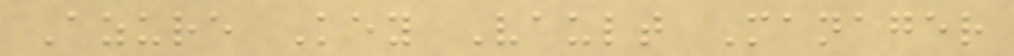Azure Key Vault Manager
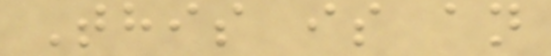This is an
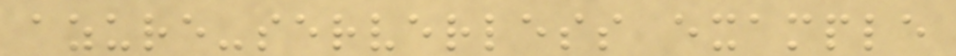azure-serverless example
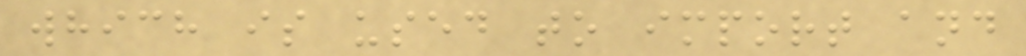which is used to import and
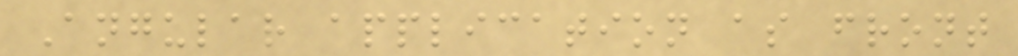Angular application as front
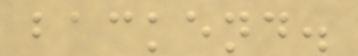backend.
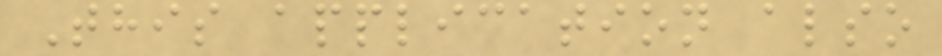This application also
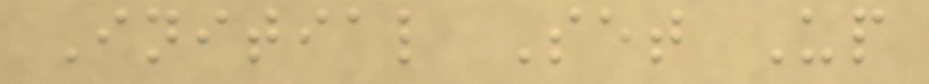Initial Set Up
